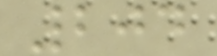204
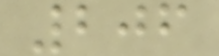206
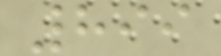899
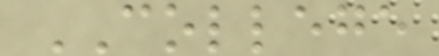COLLEGE
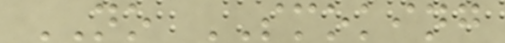NO SMOKING
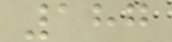187
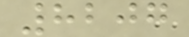8207
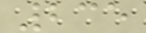235
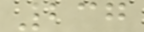237
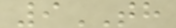9TH
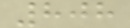808
